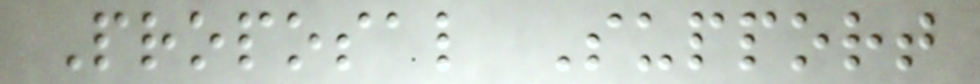Proposal Support
